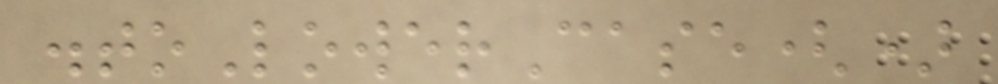.toLowerCase()
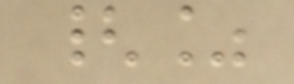{%
